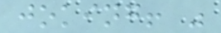joking! "
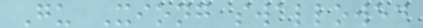Gu Xiong swallowed
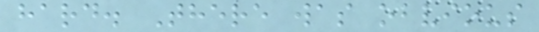hard. There was obvious
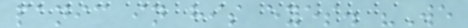panic in his eyes. "We
